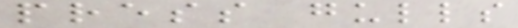press gulls
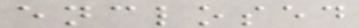enclosed
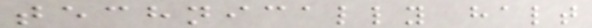technically halt
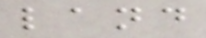land
